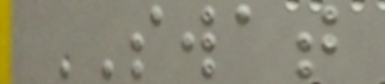SWAT
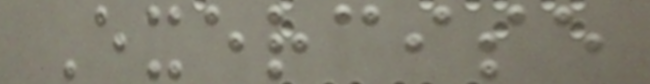Exercise
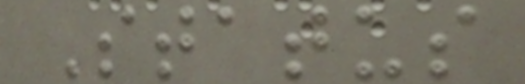Status
